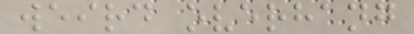weird overhang
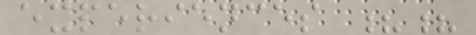experiences ??
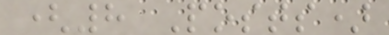(8 Posts)
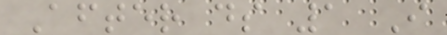After ds 1 I
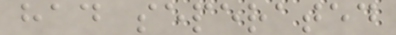had seperated
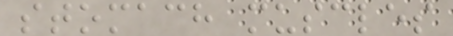stomach muscles
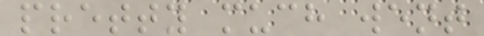pretty much went
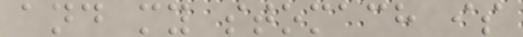and my stomach is
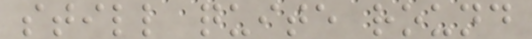still quite round
